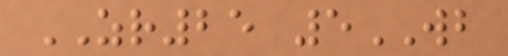ZR25 5WB
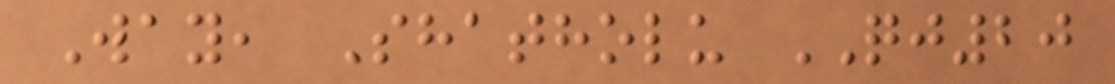Way, Shatholu QJ20
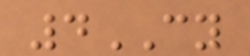4CY
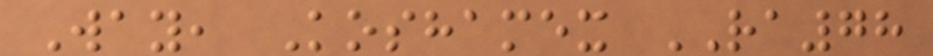Way, Koshamex RA78
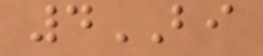4BI
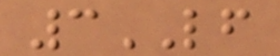3LF
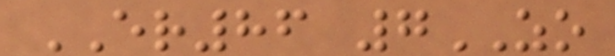ER86 7ZO
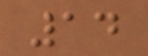14
